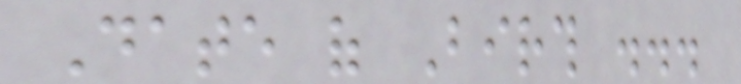Date of Birth ...
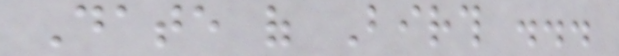Date of Birth ...
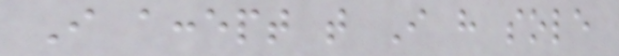I accept that I have sole
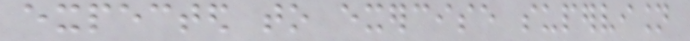expected to exercise supervision
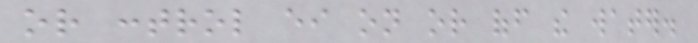or control either on or off the water.
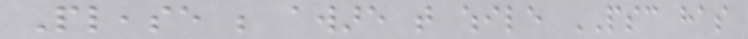Please be aware that while PSC has
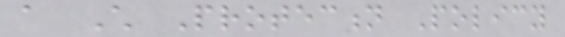a Child Protection Policy
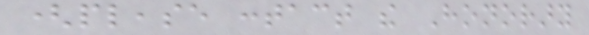(please contact the Honorary
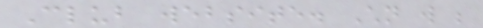Club website. Children will be
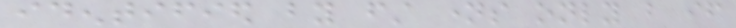identified by first names only but if
